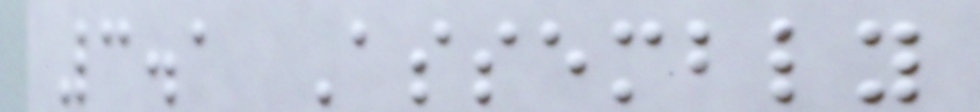3.1 Assembly
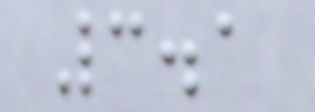3.1
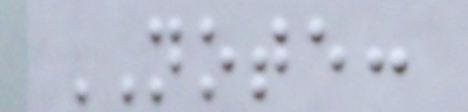NOTE:
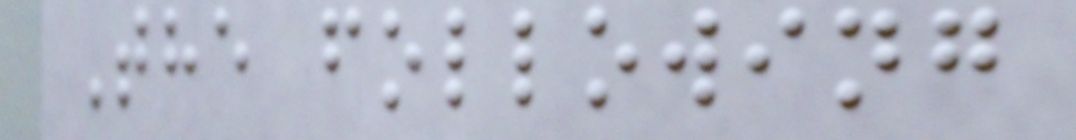The following
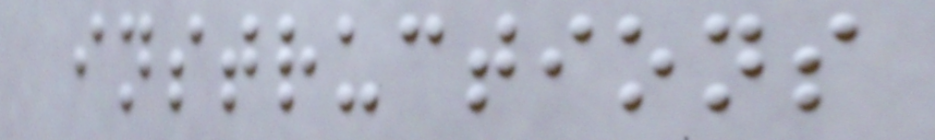instructions
